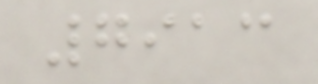7913
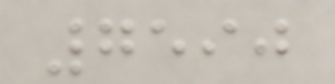7590
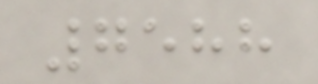7588
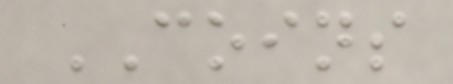COINS
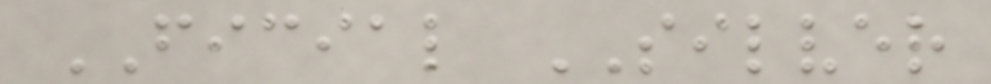FICIAL SILVER
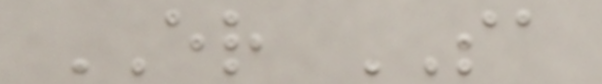ER SA
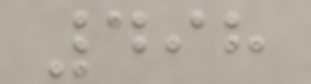498
